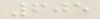605
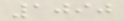1090
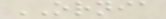ORNIA
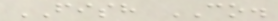FISH CO.
